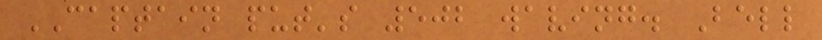CAPTAIN put's 502 waving. Bell
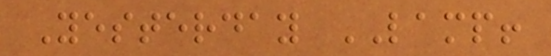Yesterday LAMP!
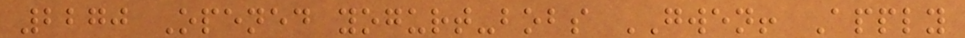2270 Opened yogurt-bobs GWEN! Apply
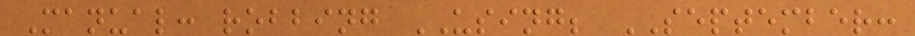Manual: robbing USING; SEPTEMBER:
